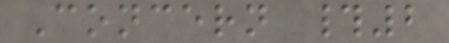Concern #2
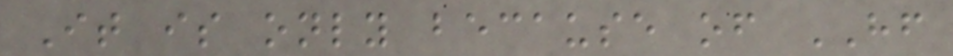It is only because of HF
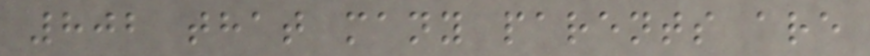802 that many parents are
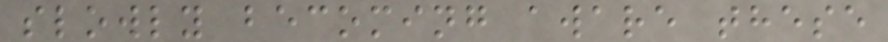slowly becoming aware these
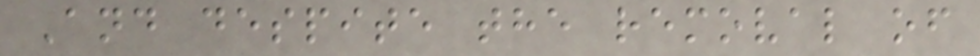And despite the removal of
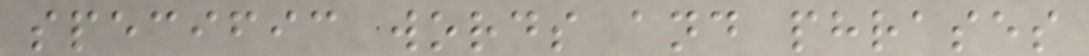specific words and phrases
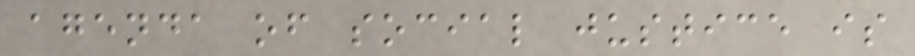agenda of social justice is
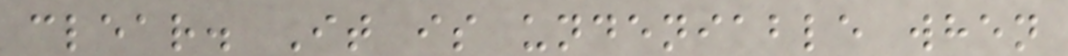clear. It is undeniable when
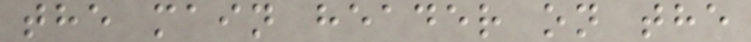the main header on the
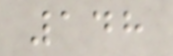148
